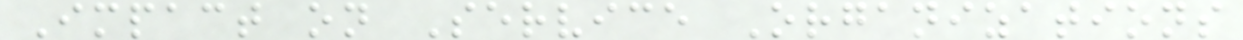Impact on Service Organizations
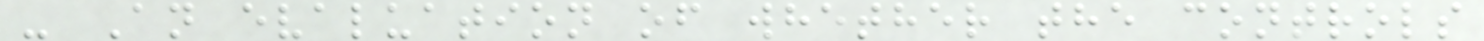- An evaluation of whether the controls
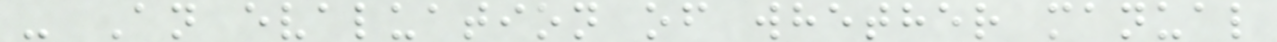- An evaluation of whether manual
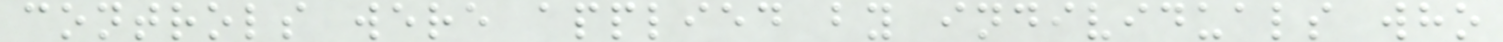controls were applied by individuals who
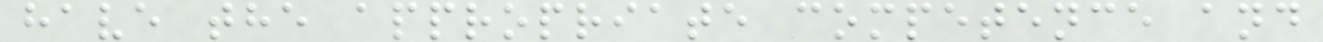have the appropriate competence and
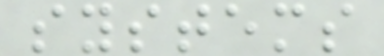systems
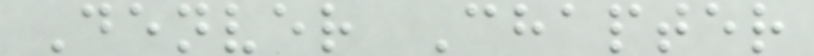Denver Chapter
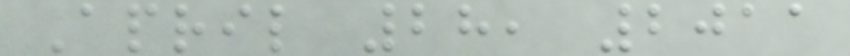April 28, 2011
